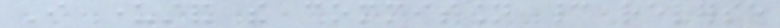I understand the commission cannot reverse
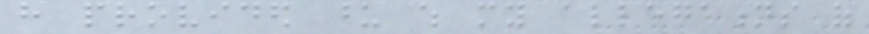have provided upon which my allegations of
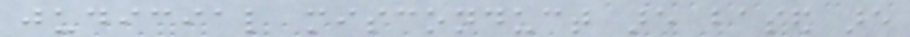judicial misconduct are based are
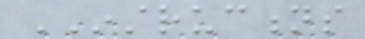INSTRUCTIONS
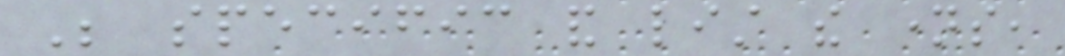Be specific and list the names,
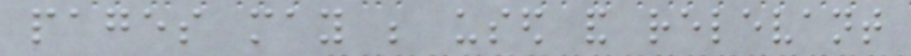pages may be used and relevant
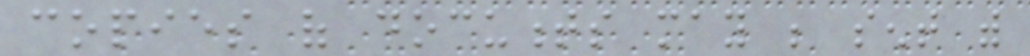copies of documents may be sent with
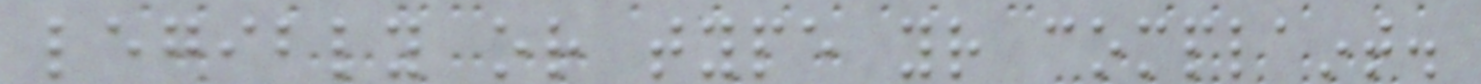legibly or type your complaint.
